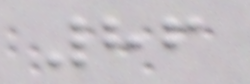86
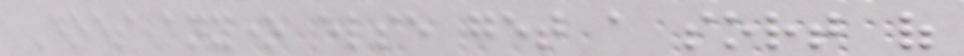Does anyone else get a sort of
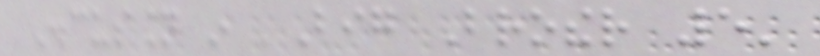Discussion in 'Big Brother 5'
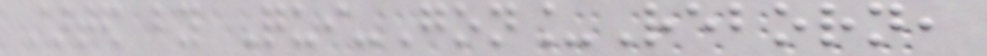started by Qui-Gon_Reborn,
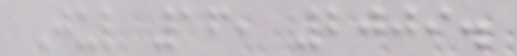Jul 16, 2009.
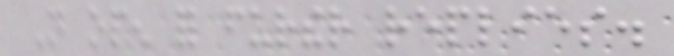Not open for further replies.
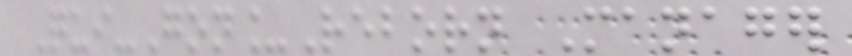Qui-Gon_Reborn Manager
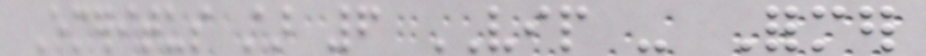Emeritus star 6 VIP - Former
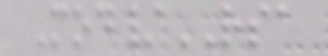Mod/RSA
